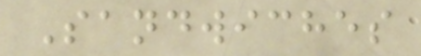Sandwiches
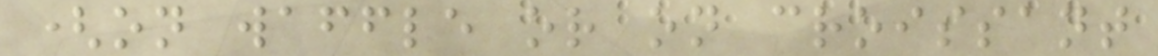(on waffle or on croissant
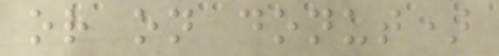or on donut)
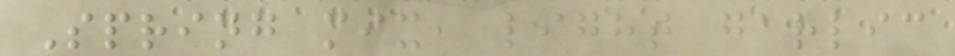Spring mix, light garlic
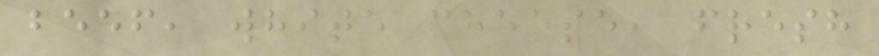beef, white cheese, fresh
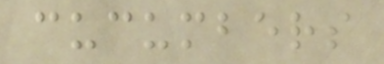cucumbers
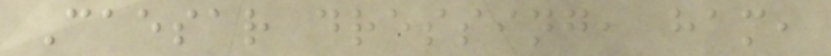Caesar dressing, ham,
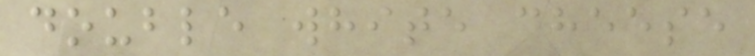double white cheese
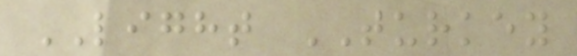LIGHT TURKEY
